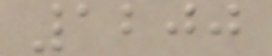1200
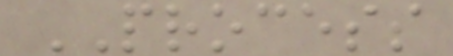PROCESS
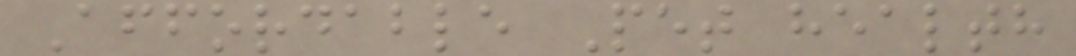Affordable Pet health
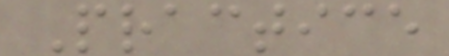Practice
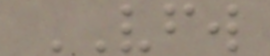VFW
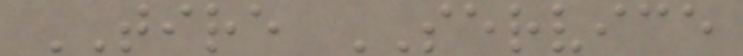TIRE SERVICE
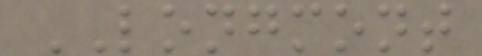LONGMONT
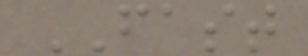FAST
